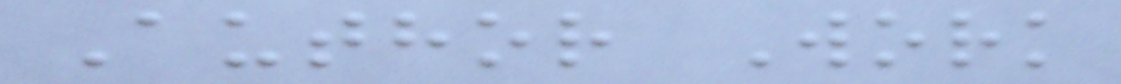Author Work
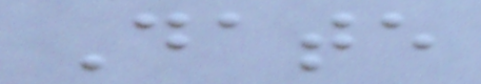Date
